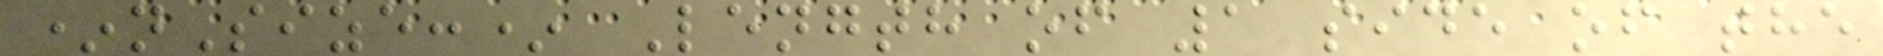*nSize:* Length of 1 side of the
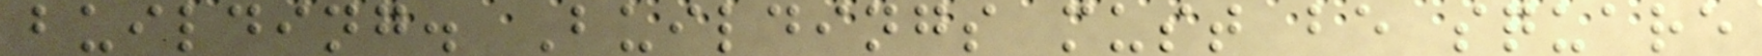building. Buildings must be square
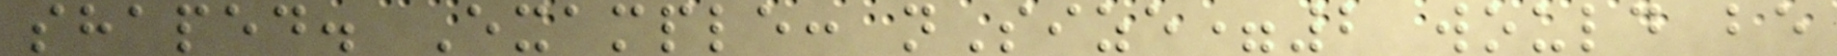shaped. Example: nSize=2 would be
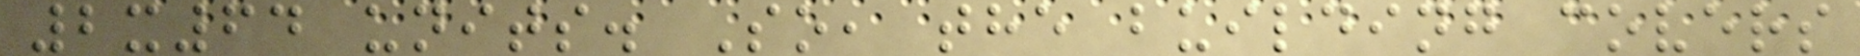2x64 units. So, the building covers
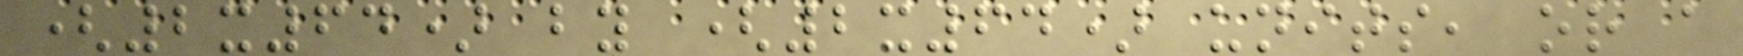(2x64) by (2x64) units, or a
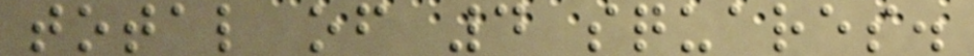total of 4 squares.
